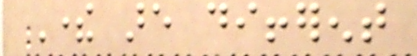There are different
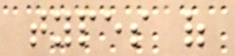types of
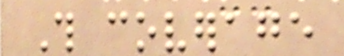This coverage
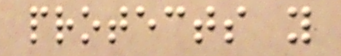protects you
